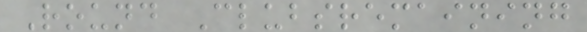Round Clubsremaining
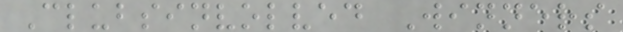Clubsinvolved Winners
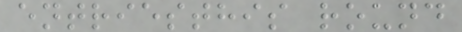entriesthis round
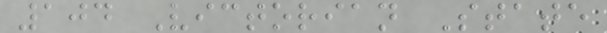104 Victorian State
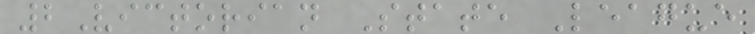2Victorian State League
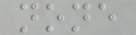none
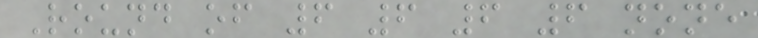Round of 6 6 6 6 none
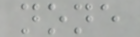none
